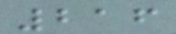216
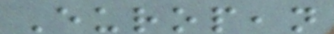European
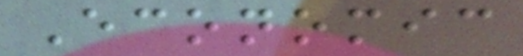Economic
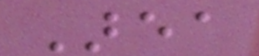Area
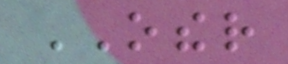OTHER
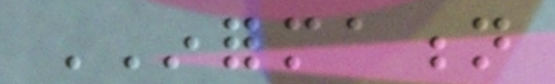INFORMATION
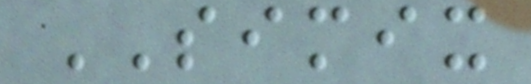SIMIX
